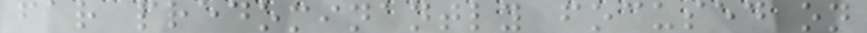far predominantly focused on
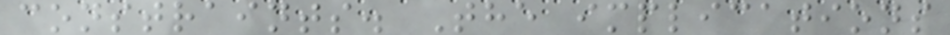constraints. The implications
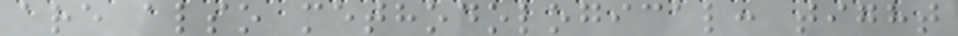are also methodological: tight
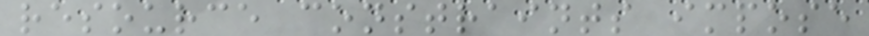resource constraints impose
